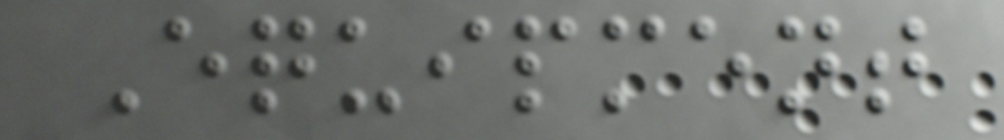Equipment
